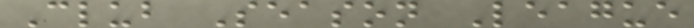Club Season League
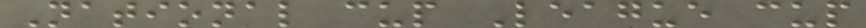National cup League cup
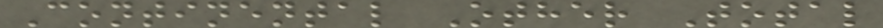Continental Other Total
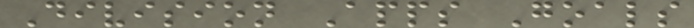Division Apps Goals
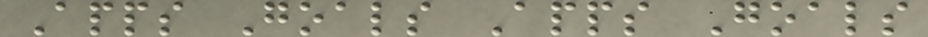Apps Goals Apps Goals
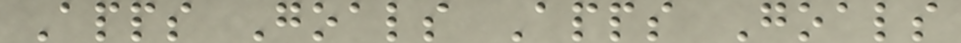Apps Goals Apps Goals
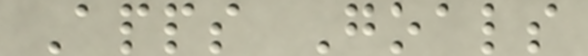Apps Goals
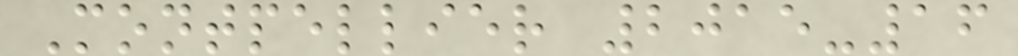Montpellier 2015-16
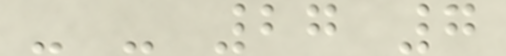- - 27 7
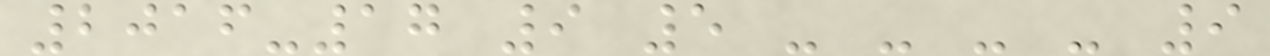2016-17 9 5 - - - - 9
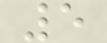5
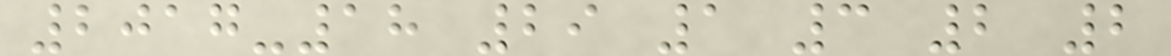2017-18 29 1 3 2 2
